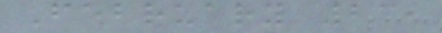February 23,
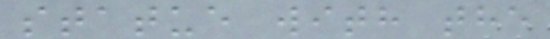statue with the
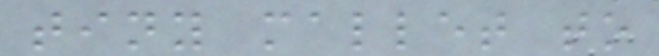tiny mallet to
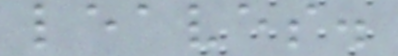leaves.
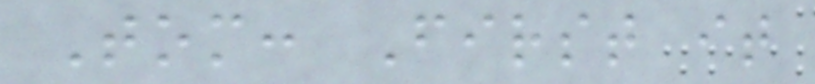Tom: First it
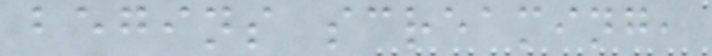begins screaming,
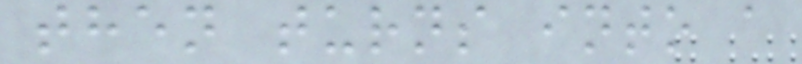then turns into a
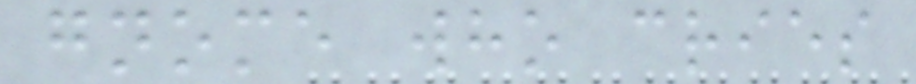gnome who cries
